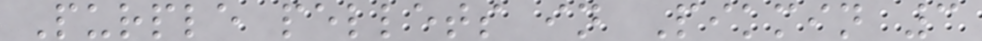Purple pellets in Pikmin 3
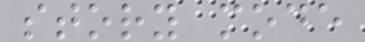story mode
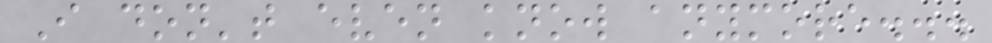I don't even know anymore...
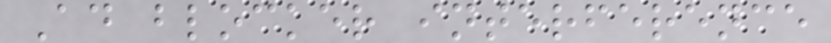Ad blocker interference
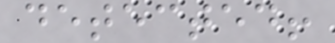detected!
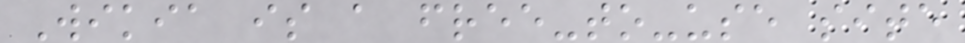Wikia is a free-to-use site
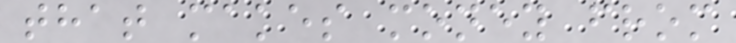that makes money from
